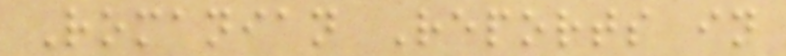Romanian Reports in
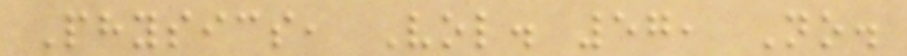Physics, Vol. 57, No.
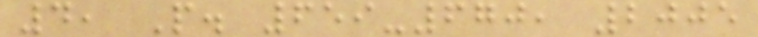4, P. 659-670, 2005
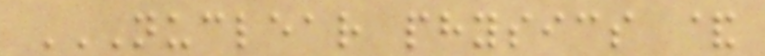NUCLEAR PHYSICS &
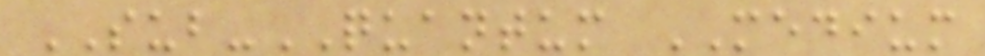SUB-QUANTUM MEDIUM
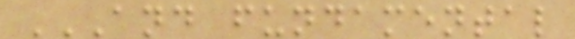AND FUNDAMENTAL
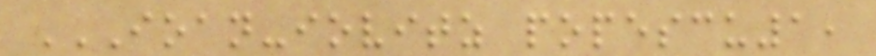IOAN-IOVITZ POPESCU1,
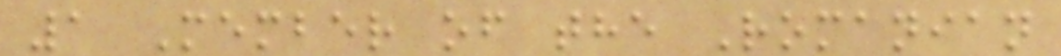1 Member of the Romanian
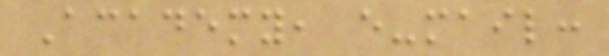Academy, e-mail:
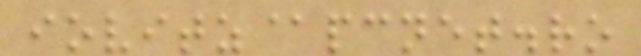iovitz@pcnet.ro
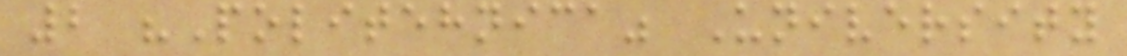2 "Politehnica" University
